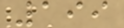199
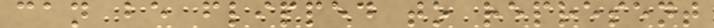can be flipped to represent
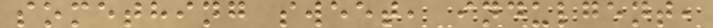something sweet, indulgent,
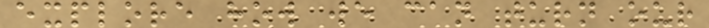explore how we can turn our
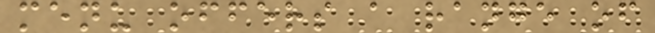menu offers a range of
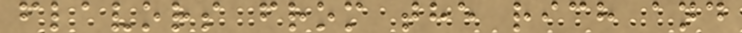flavors from the rich and
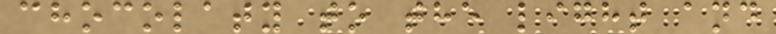chocolaty to the light and
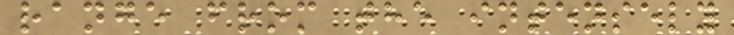range from the intensely
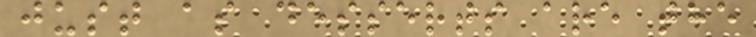just as desserts are the
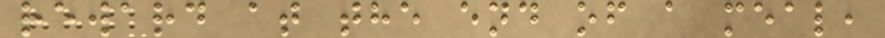reward at the end of a meal,
